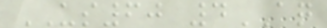US60 4AQ
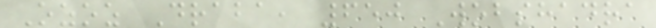Ozoz Draba, 650 Wobshadra
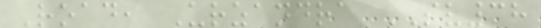Road, Urzandra SV38
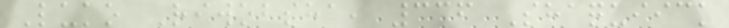Luko Riwobsha, 336 Shaquiick
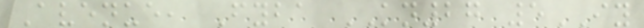Avenue, Fyba KN27 5IY
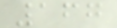167
